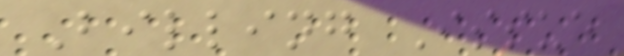Billing Issue
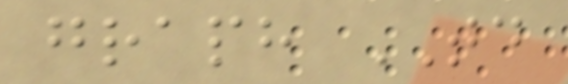graph TD
